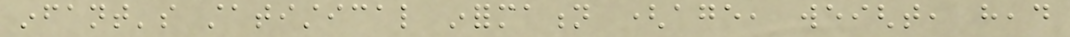infant's statistical information (age, weight, head
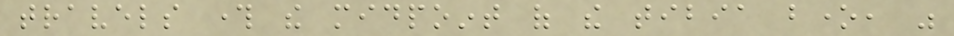travels through the midpoint of the tibia bone, was
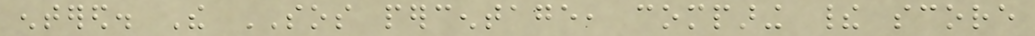entered. The SOS percentage, comparing their score
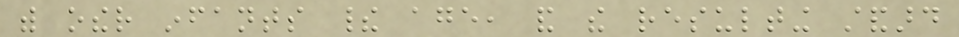with other infants their age, and the resulting standard
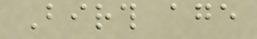Birth age
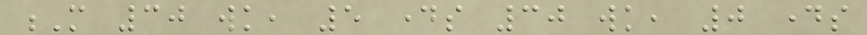M 30 wk, 5 days 30 wk, 0 days
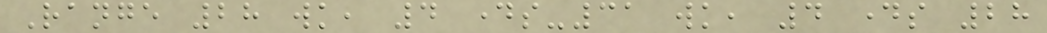Range 28 wk, 4 days-31 wk, 4 days 28
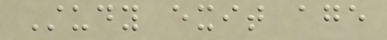Study exit age
